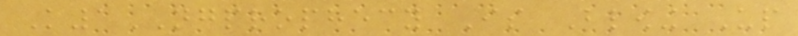K1NGPROPHECY Is Blowing Up
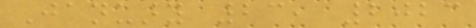January 23, 2023
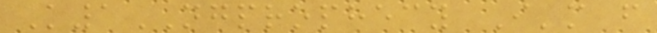K1NGPROPHECY I'm from
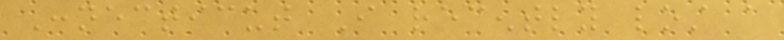Connecticut I recently lost a
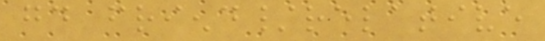good friend/relative
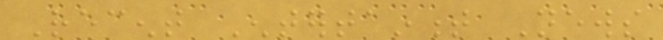Recent Entertainment News
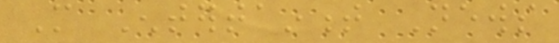More Entertainment News
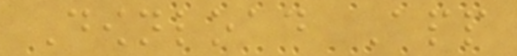Download App
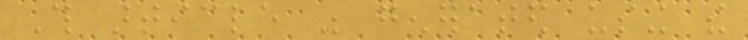This article was generated using the
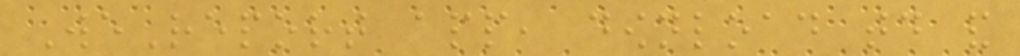WeReport app, download today and
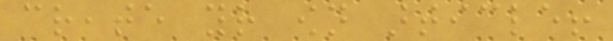create your own article!
